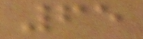65
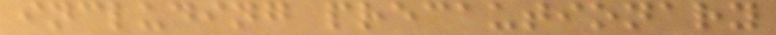including precautionary
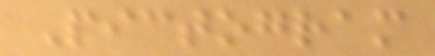Pictogram
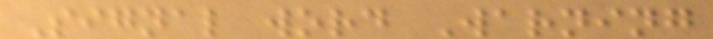Signal word Warning
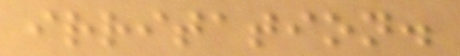irritation.
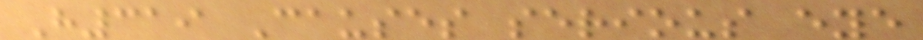H319 Causes serious eye
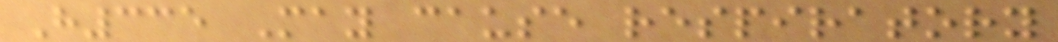H335 May cause respiratory
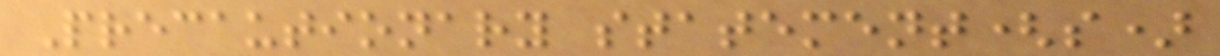Precautionary statement(s)
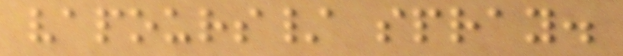vapours/ spray.
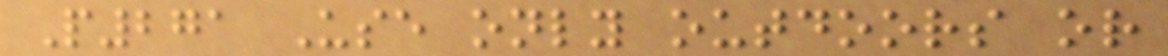P271 Use only outdoors or
